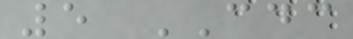5 CDC
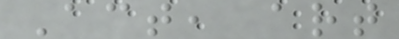Act, art
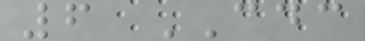6 CDC
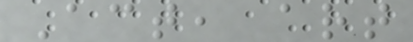Act, art
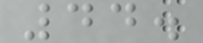44.
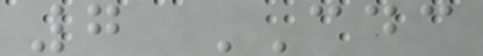7 CDC
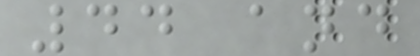44 and
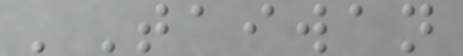'Taiwan
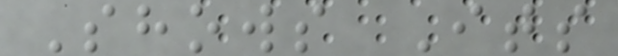Shows Its
